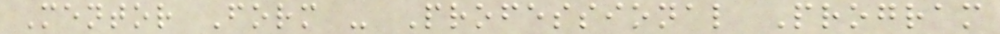Mentor Form - Professional Program
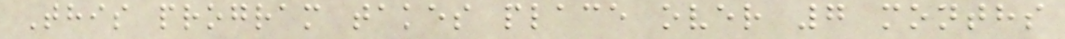This program takes place over 7 months
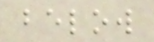below
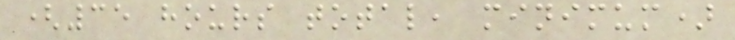(35 hours total, minimum)
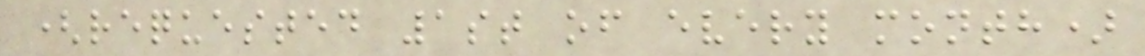(requested 1st of every month)
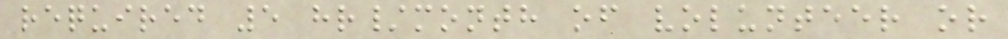required 5 hr/month of volunteer or
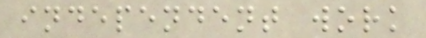independent work
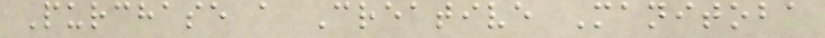Purchase a Creative Manitoba
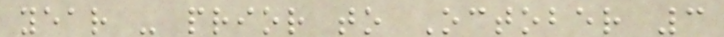year - prior to October 3
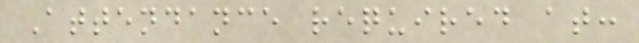Attendance required at:
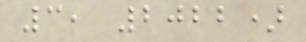3, 2022)
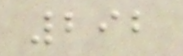292
